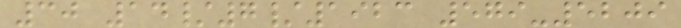30 14/7/1923 579-5209
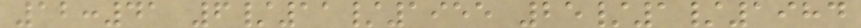12:41 6/11/1955 25/1/1984
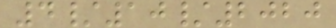4/10/2020
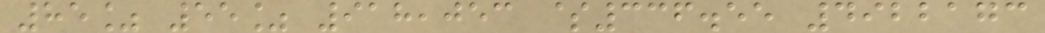85% 55% 918,053 $336.55 4922173
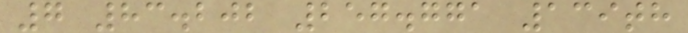7 83.202 257.771 139th
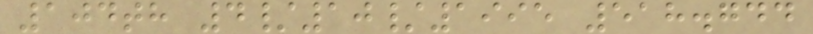104th 4/10/1995 518.744
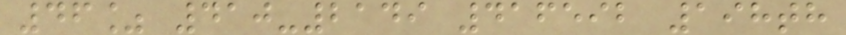46% 410-2149 416592 198th
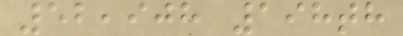52,908 198th
